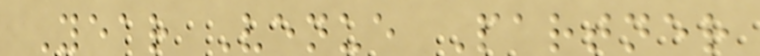Year Venue Partner
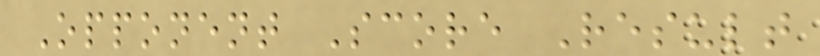Opponent Score Result
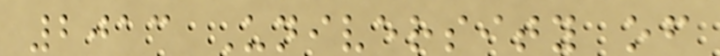2013 University of
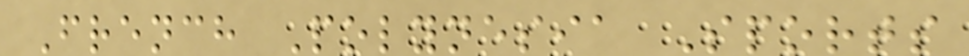French Polynesia Sports
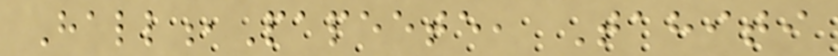Hall,Papeete, Tahiti
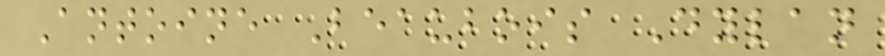Antoine Beaubois Dylan
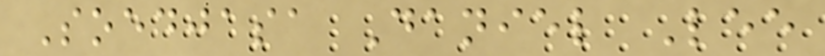Soedjasa Daniel Lee
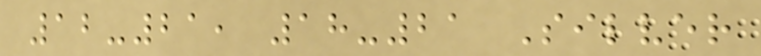12-21, 18-21 Silver
